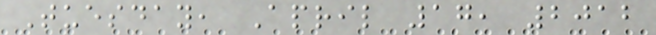Tuesday, April 17, 2012
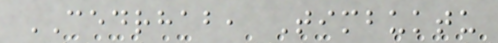CEDRHAB, Timbuktu
